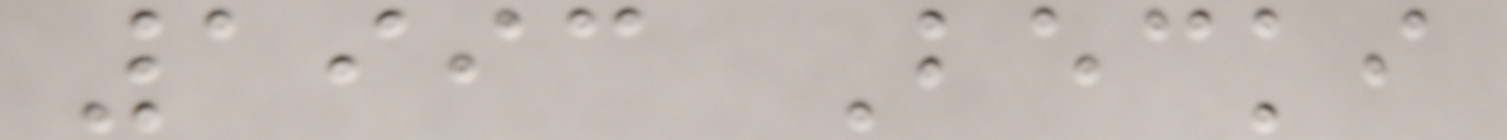1993 Becki
